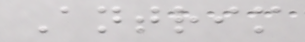Antrim
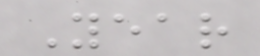Year
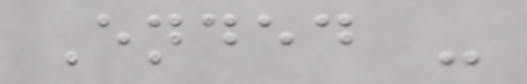Ended -
